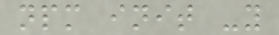npm init -y
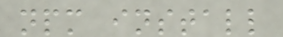npm install
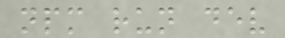npm run dev
